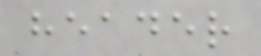header
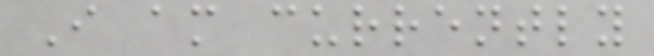I am currently
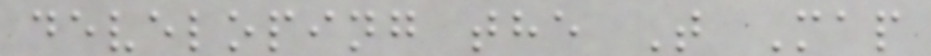developing the T Map
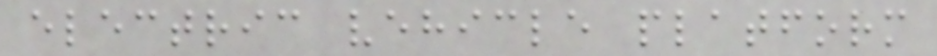electric vehicle platform
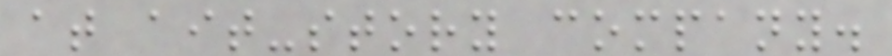at ait-story company.
